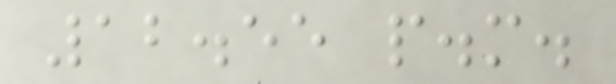12.55 p.m.
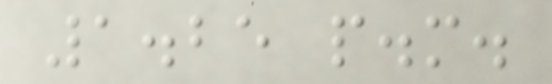1.25 p.m.
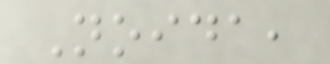Noida,
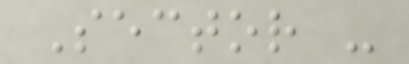Sector -
